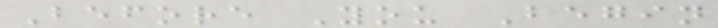Before You Begin
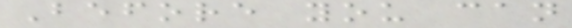Before you can
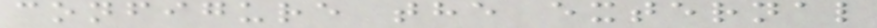configure the external
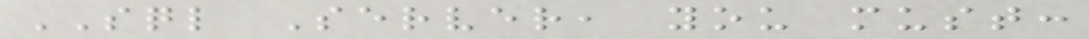SQL Server, you must:
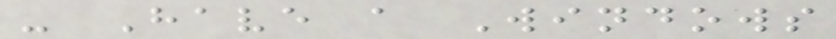- Have a Windows
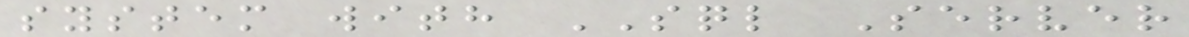system with SQL Server
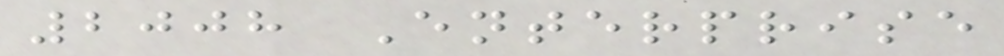2008 Enterprise
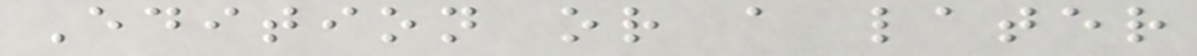Edition or a later
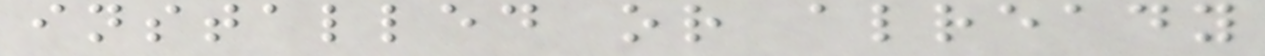installed or already
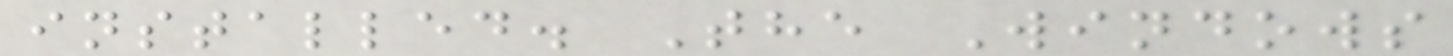installed. The Windows
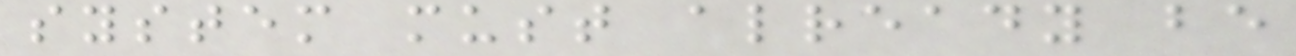system must already be
